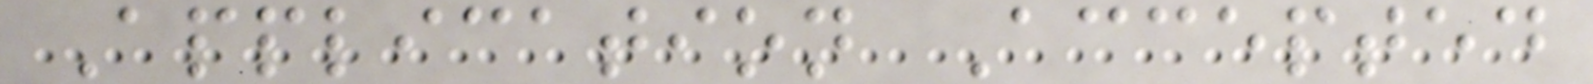Application Accepted
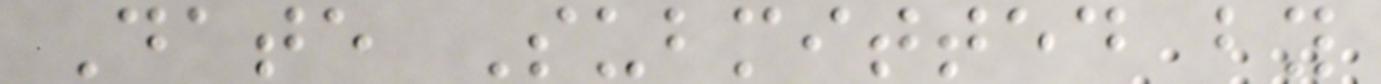Date Submitted by
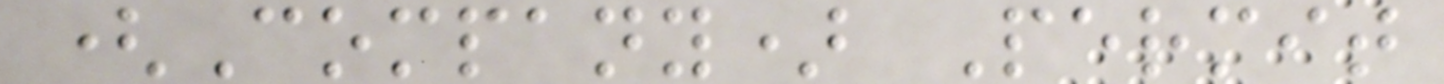(Company) Permit
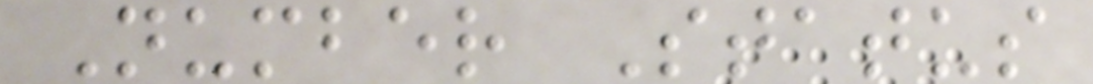Number Status
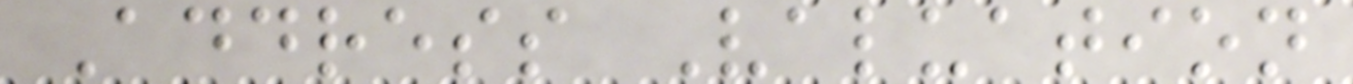Address Valuation
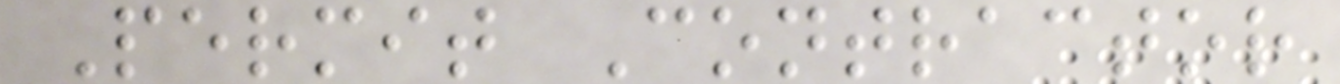Permit Contractor
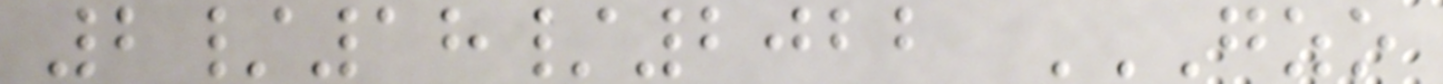2/18/2022 GZO
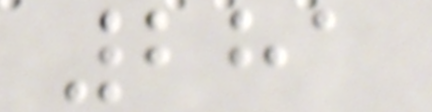281
